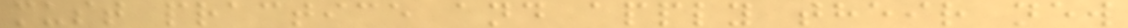must practice and apply their new
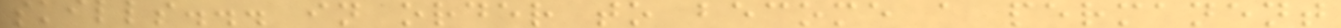skills... in order to become a permanent
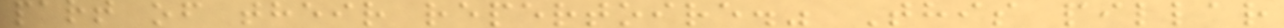part of their repertoire." This pillar
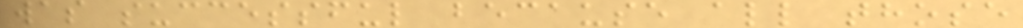was successful because all those
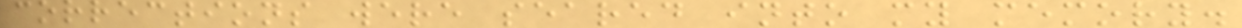corrections were seared into my memory.
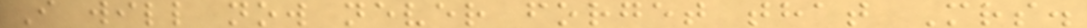I will now never forget that Mrs.
